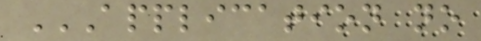APPLICATION NO
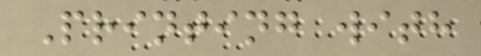Printing with
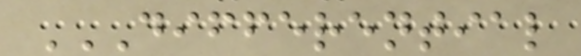DIFFERENTIAL
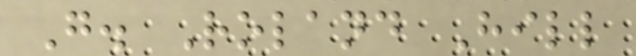G. Roland Hill
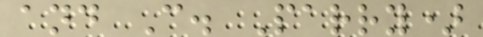and C. Parry)
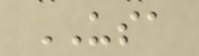USA
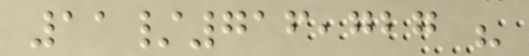11/716,727 "
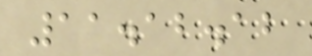11.12.12
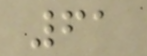61
